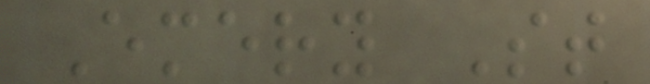Emery St
